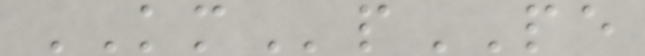KMpPE
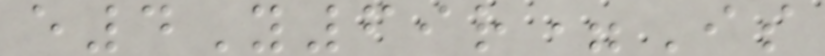e4Y69r=Is
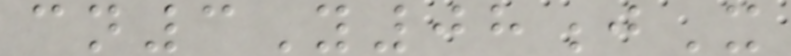cn3Y08jX
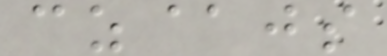cz@js
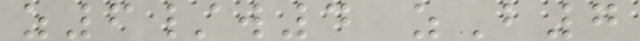z6/w4 zB7
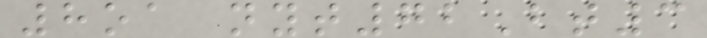8oa nyt72Bt3
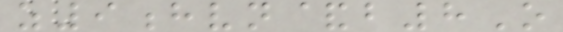z9hvn&b8O
